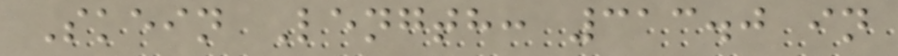Skein Length: 313.0 in
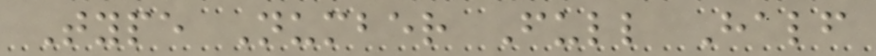Type Number Full Half
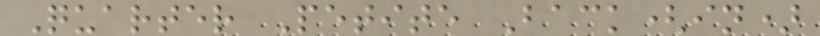Quarter Petite Back(in)
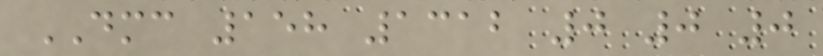DMC 158 1312 0 0 0
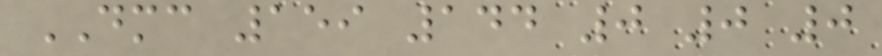DMC 159 144 0 0 0
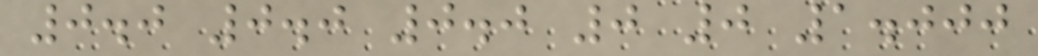0.0 0.0 0.0 0 0 1.000
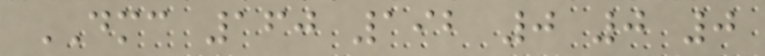DMC 160 192 0 0 0
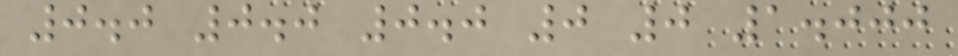0.0 0.0 0.0 0 0 1.000
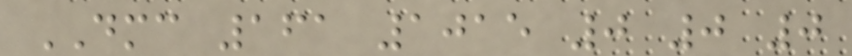DMC 161 1015 0 0 0
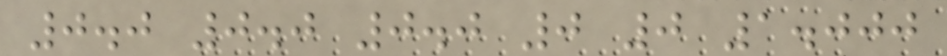0.0 0.0 0.0 0 0 1.000
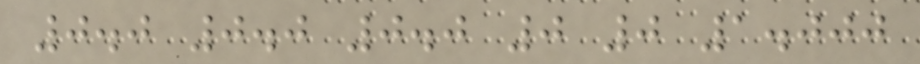0.0 0.0 0.0 0 0 1.000
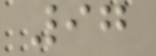97
